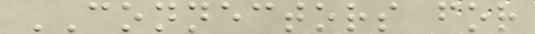CONNECTORS for
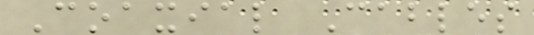Coaxial Cables
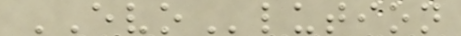EVOlution
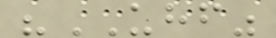"UHF"
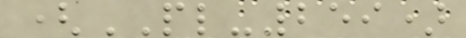(PL-259)
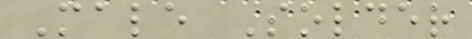Male Solder
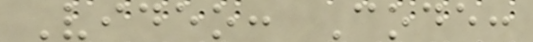Video: Code:
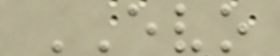EVO
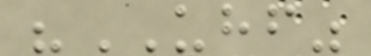"UHF"
